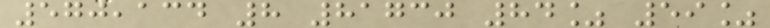570,134 8 81730 84% 59%
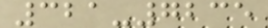321-7235
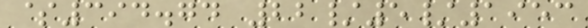$394.74 22/5/1953
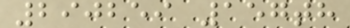290259 157th
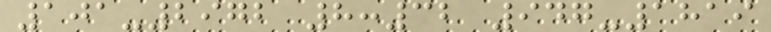101-2972 8:32 947-1819
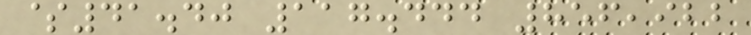$41.40 117.444 856,922
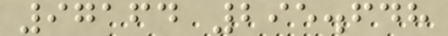97164 295.648
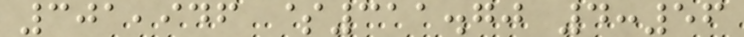301,946 $311.70 4:56
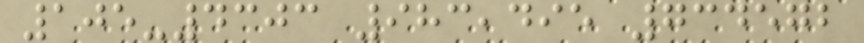105-4303 983,495 734572
